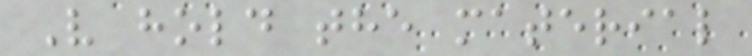V hold the material
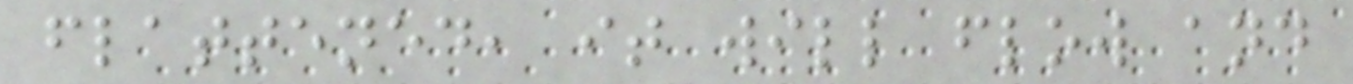flattened, it will flow and
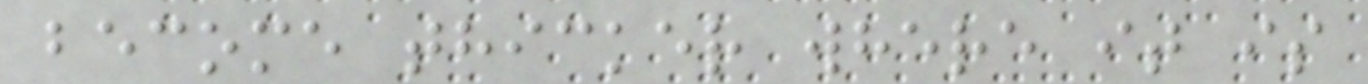become thicker where it is
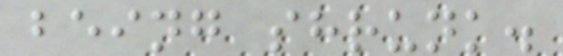being shrunk.
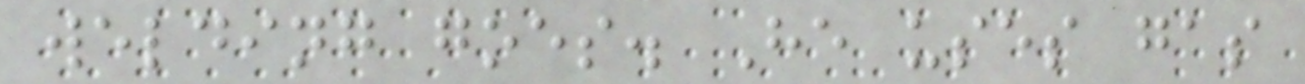welding goes. He uses gas
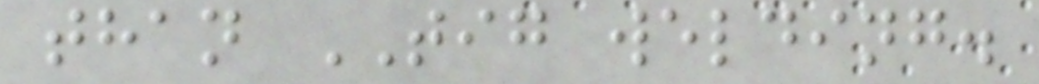than TIG welding.
